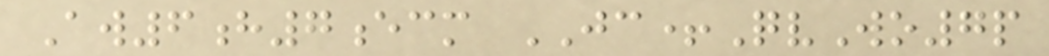Aw6h7ecm JC+QvWo7p
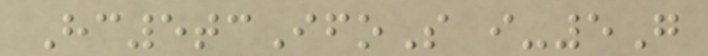Hc5tcIfoS i-5G
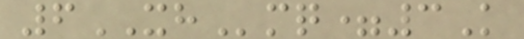6XHmq=3K
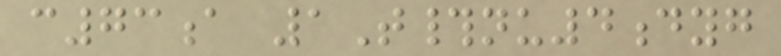c73a 1T#nu4dyg
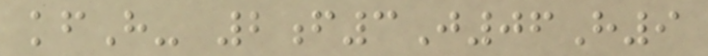kfH- 2f3J06H9
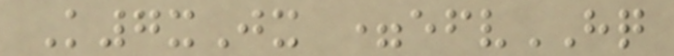K7xJx =efvHQ
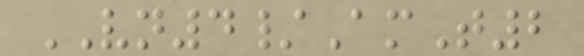VN4/AmT2
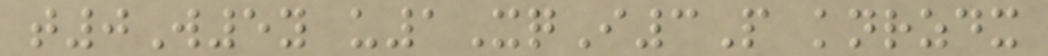t0W5y u1XqI3P knrzdx
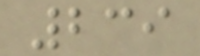239
